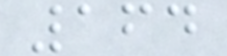164
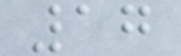17
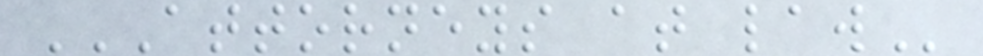ATTORNEYS AT LAW
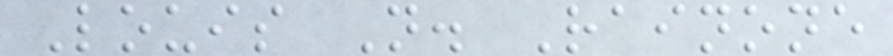Louis N. Rainone
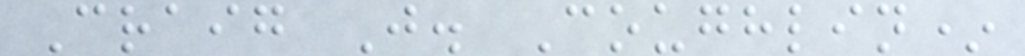Craig J. Coughlin*
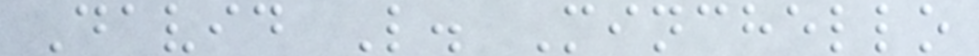David L. Minchello
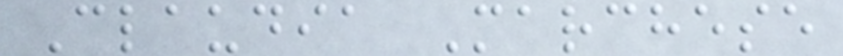Claudia Marchese
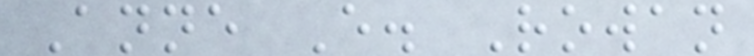Anne E. Rowan
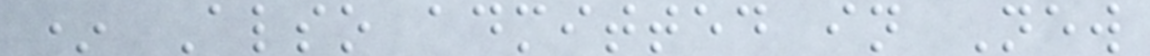* Also admitted in New
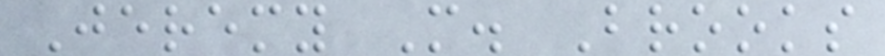Jeremy M. Brooks
